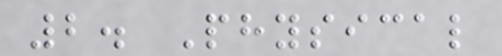2. Physical
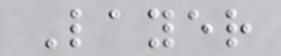Layer
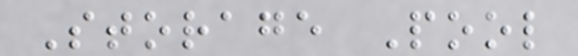Storage Pool
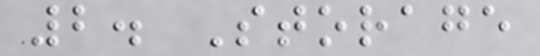2. Storage
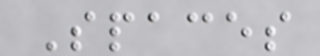Spaces
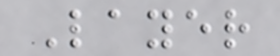Layer
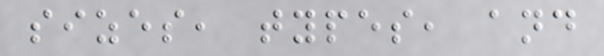sizes, types, and
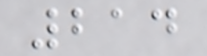214
